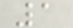1
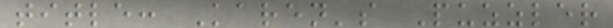title: Karen's Puzzler
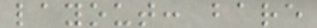layout: bare
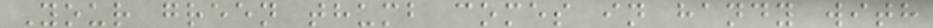Your green thumb comes in handy with
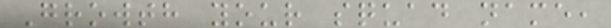Growth your squad name,
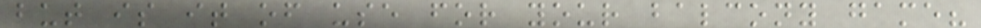but is it of use for your balcony game?
